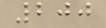200
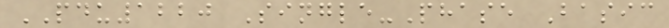PDU1220 Single-Phase Basic
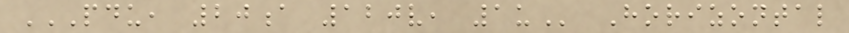PDU, 20A 120V, 1U Horizontal
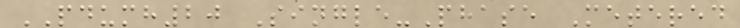PDUMH20 Single-Phase Metered
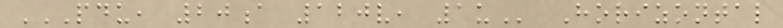PDU, 20A 120V, 1U Horizontal
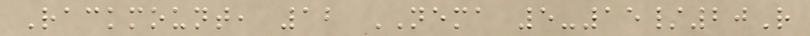Rackmount, 12 NEMA 5-15/20R
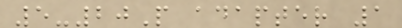5-20P adapter 1
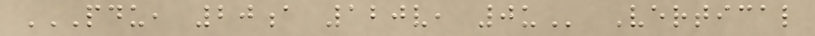PDU, 20A 120V, 0U Vertical
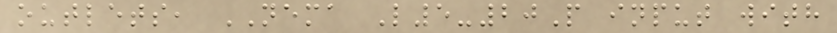outlets, NEMA L5-20P input with
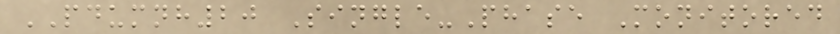PDUMNH20 Single-Phase Monitored
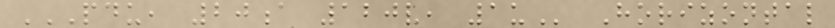PDU, 20A 120V, 1U Horizontal
